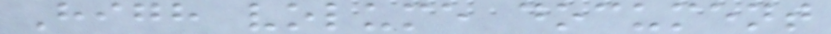High volume document
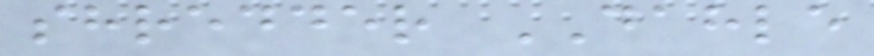shredder DAHLE
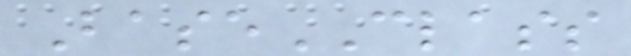BaseCLASS
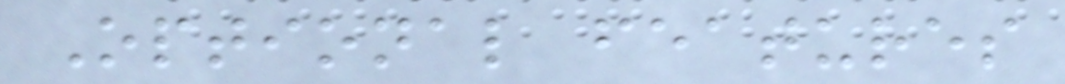Optional features
